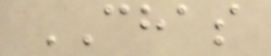CHAS
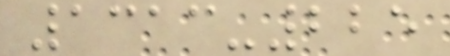1313-225
